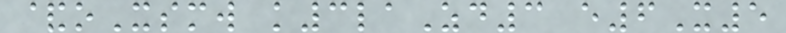&oXsmw k3laZd3 e6X5
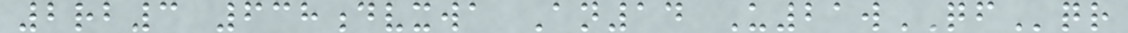2rb3 638dvxwa An14 U21wQFqr
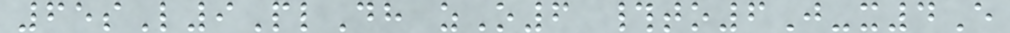65sL9PlDh zO6 #to6J-x4E
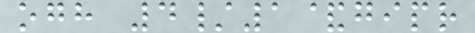ogh 4/1&gipr
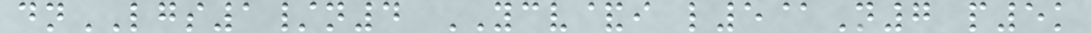dnLGS1/n4 YCV&i l5@N7 p5k
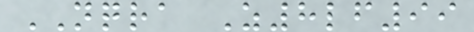NQRA Z8lf99
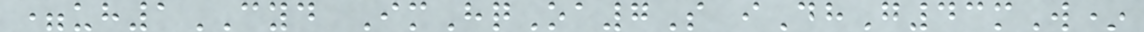=uh1CYD ImHqOa7S iDhG43mW*
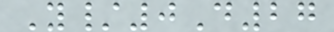Y/0D27
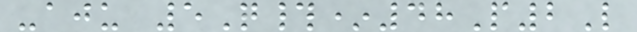-aju 5Q#*48P2L
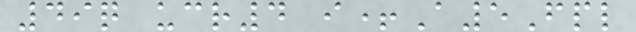49q ucr4 i+A5Fpl
